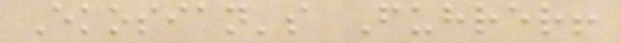Ekosian's Fuhrer!
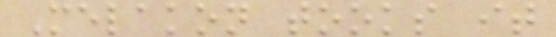Melakon tooks it
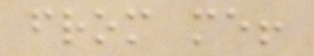from me!
